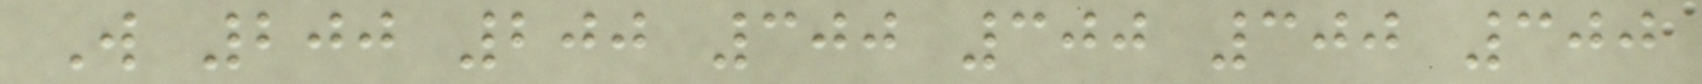W 200 200 300 300 300 300
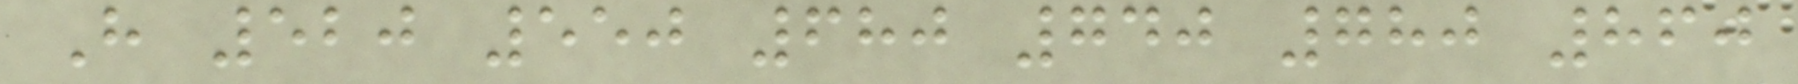H 520 550 680 740 780 860
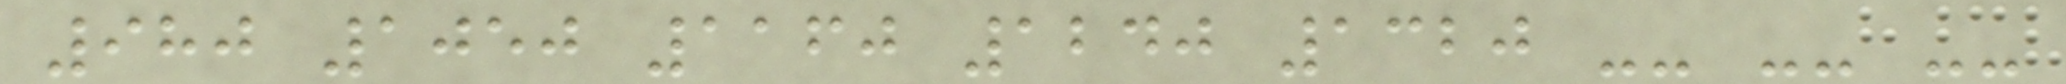980 1050 1160 1240 1320 -- -- --
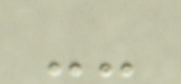--
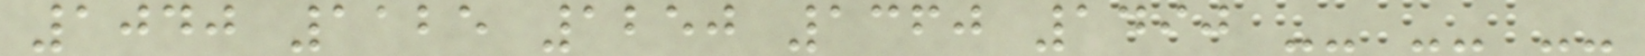1040 1125 1250 1360 1490 -- -- --
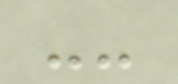--
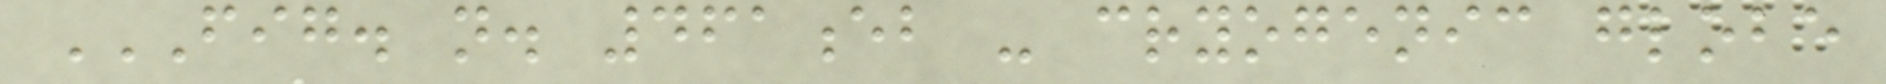FIG. N. 461EB - CRYOGENIC GLOBE
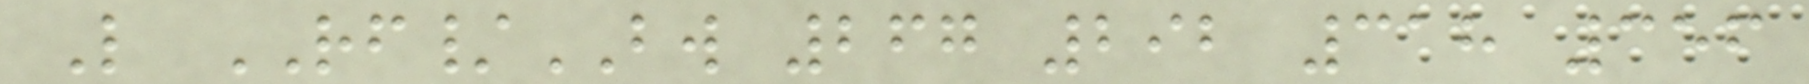L RF/BW 267 292 318 356
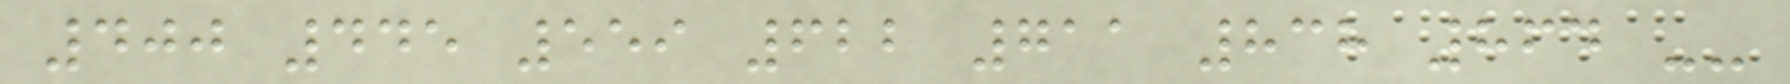400 445 559 622 711 838 864 --
